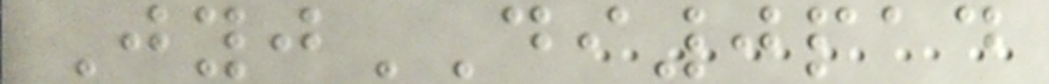JyjDI0pad
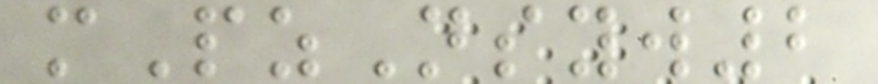mPzNsyw2
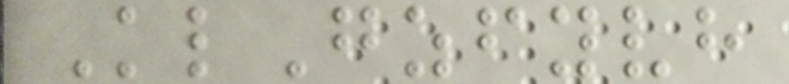KlGzfyvh
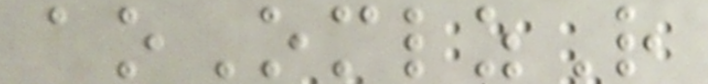aoOmlzR
